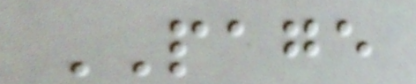PAGE
